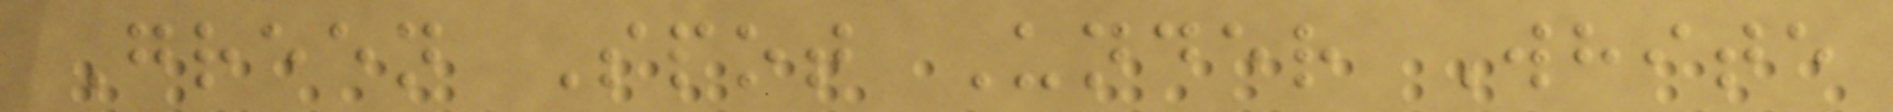Green Spot Under White
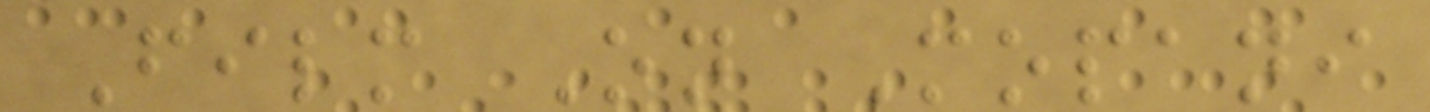Film On Mopani
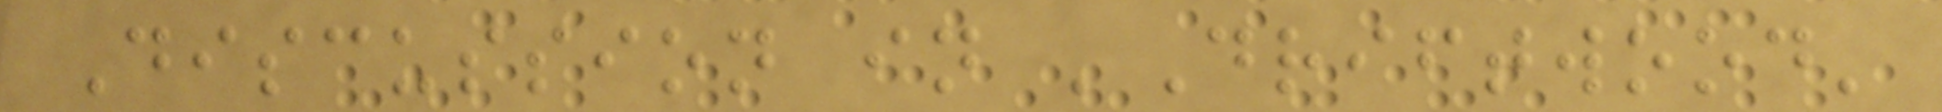Discussion in 'Driftwood'
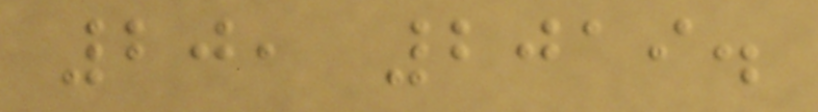20, 2019.
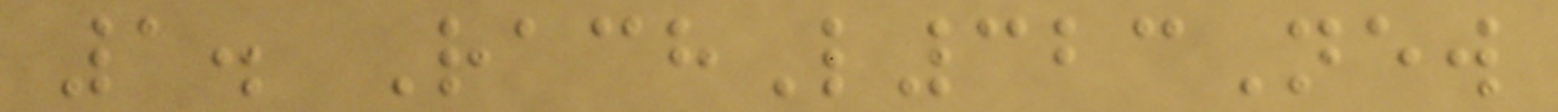1. RachL323New
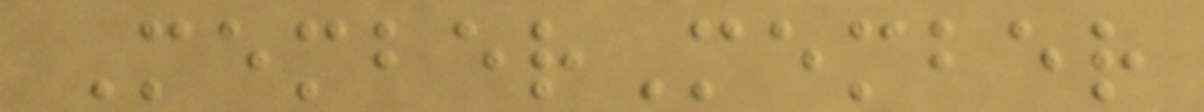MemberMember
